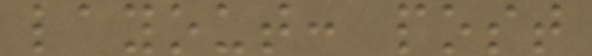layout: post
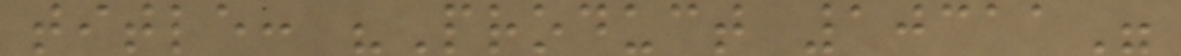title: "Product 10311"
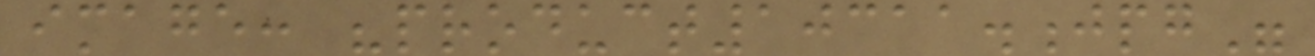image: "product10311.jpg"
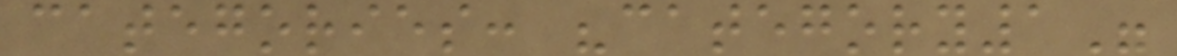categories: "category1"
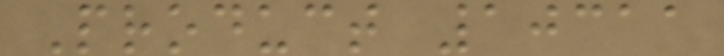Product 10311
